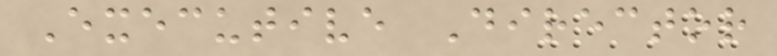Executive Director
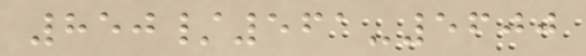850/561-5600
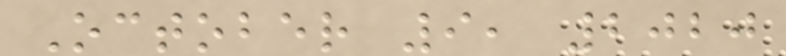October 9, 2020
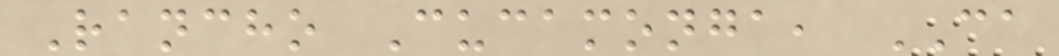Rancho Cucamonga, CA
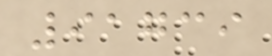91739
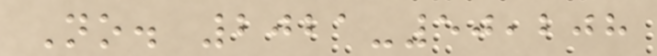No. 2021-50,208
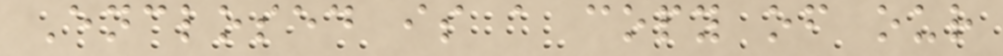Enclosed is a copy of our
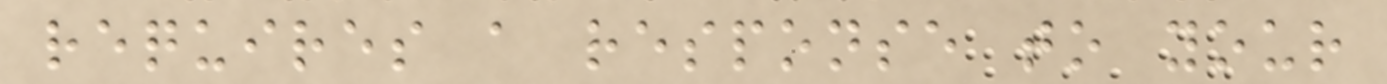requires a response to your
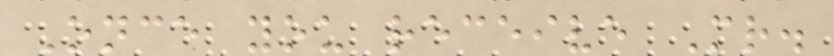Once you receive Mr.
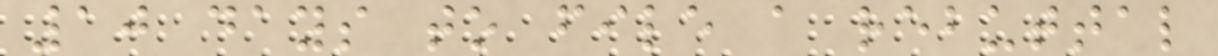10 days to file a rebuttal
